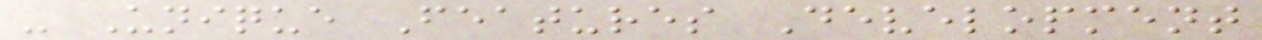- Unique Features Development
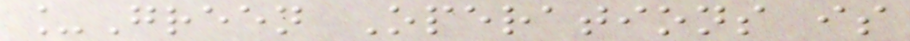_Green Operations is
